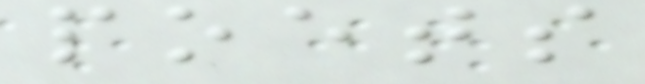poets
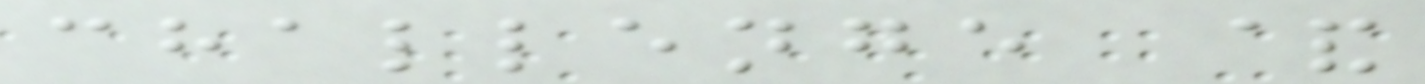challenge &
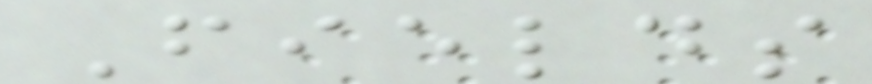Fields
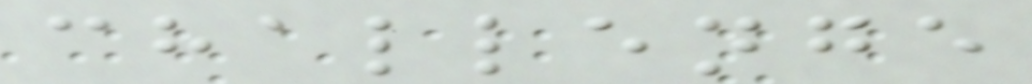challenge
